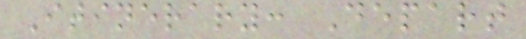Itinerary: Depart
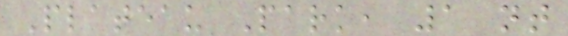Plateau Park, 1 nt
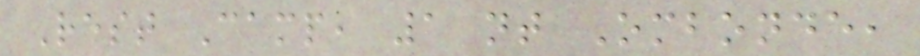Rest Camp, 1 nt Ombonde,
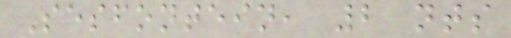Sesfontein, 2 nts
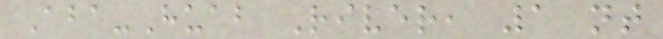Aba-Huab River, 1 nt
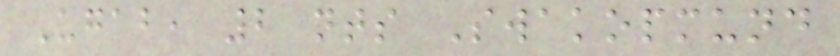Ugab, 2 nts Swakopmund
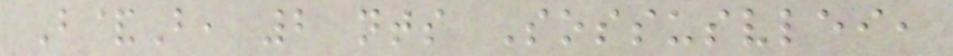B&B, 2 nts Sossusvlei,
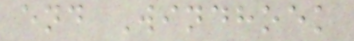end Windhoek
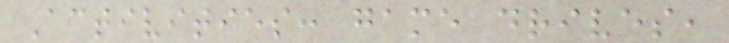Activities: game drives,
